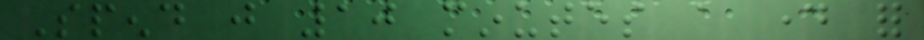Spend just 10 minutes a day for
